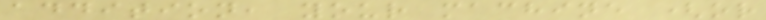addition, your machine (or
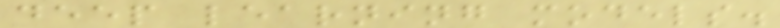deep learning models.
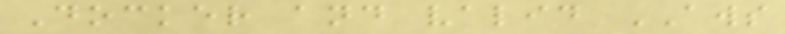Docker and valid AWS
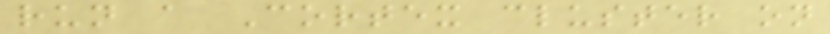run a Cortex cluster on
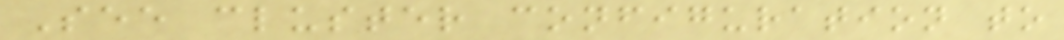See cluster configuration to
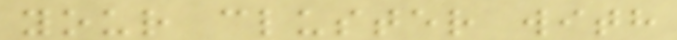your cluster with
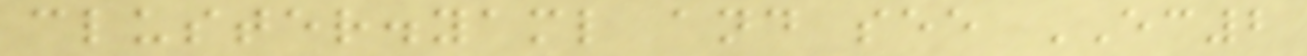cluster.yaml and see EC2
